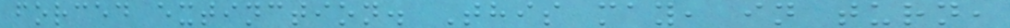forced extinction. This may, in turn,
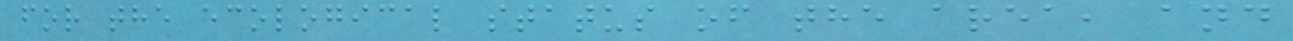for the ecological status of the area, and
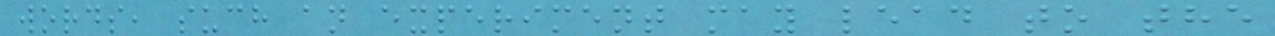words, such an experiment may lead to the
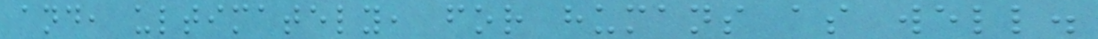and, ultimately, for humans as well.
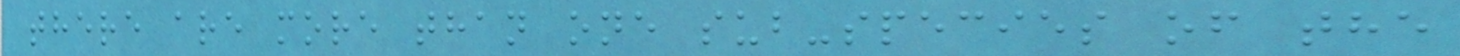there are more than one sub-species of the
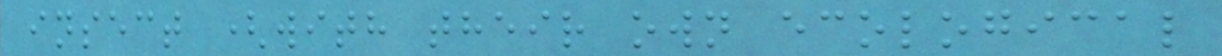insect (with their own ecological
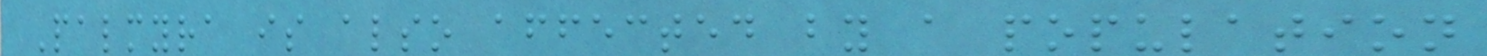Palmyra is also affected by a population
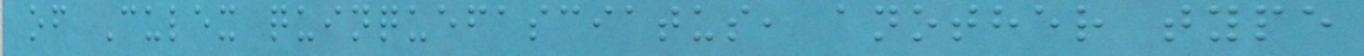of Culex quinquefasciatus, another type
